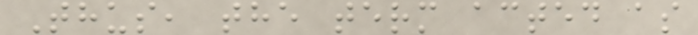Thus, the term acted as
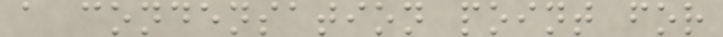a condensation point for
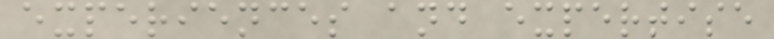experiences and expertise
